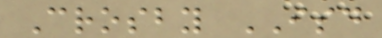Crosby ISD
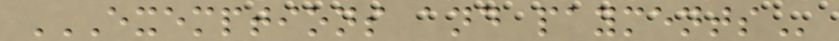EXEMPTIONS AND PAYMENTS
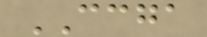CCGA
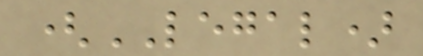(LEGAL)
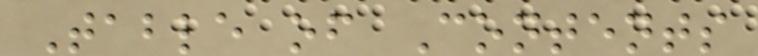Table of Contents
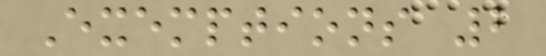Exemptions 2
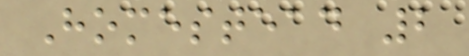Homestead 2
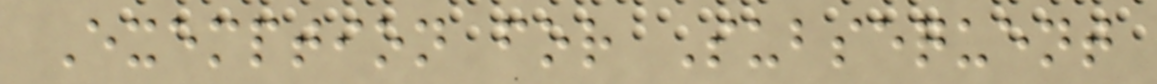Exemption for Subsequent
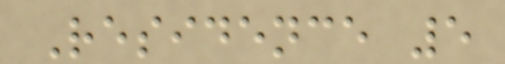Residence 5
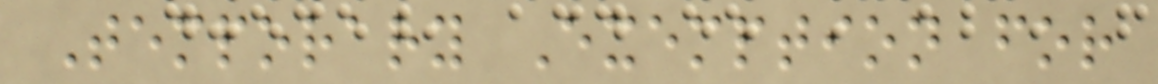Temporary Exemption for
